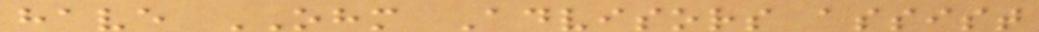have OHM Advisors assist
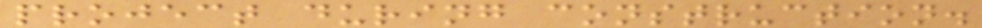project during construction.
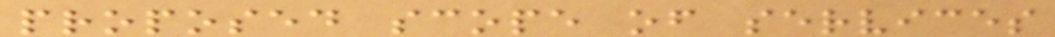proposed scope of services
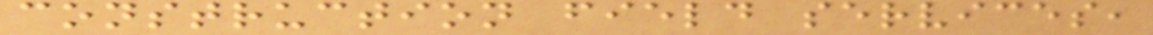construction field services,
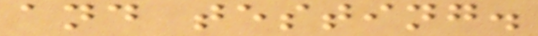and testing.
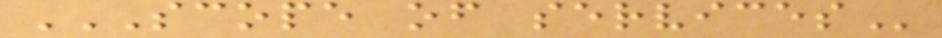SCOPE OF SERVICES
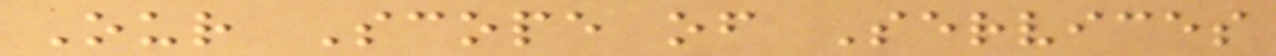Our Scope of Services
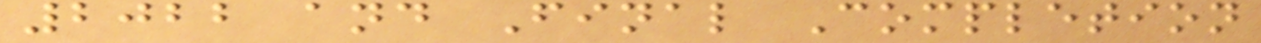2022 and Final Completion
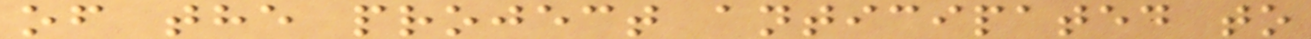of the project anticipated to
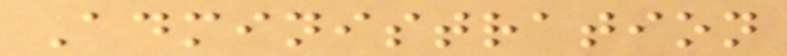Administration
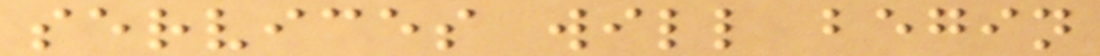services will begin
